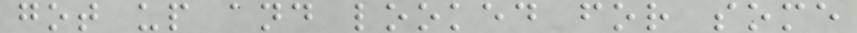got up and looked for some
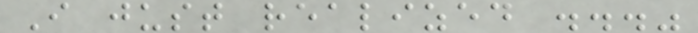I just realized ..."
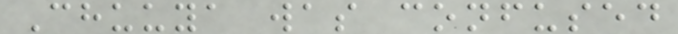Chuuya was confused
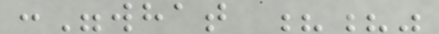:"what ??"
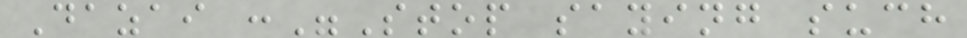Dazai :"Stop saying such
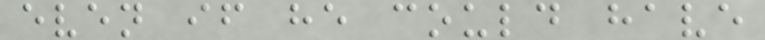even if he could have
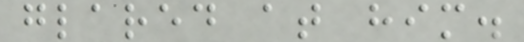glared at him.
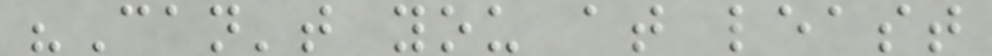"Can't you at least
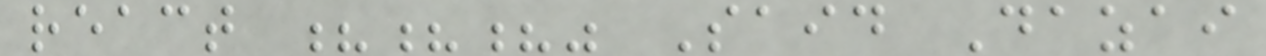react ???" Said Dazai
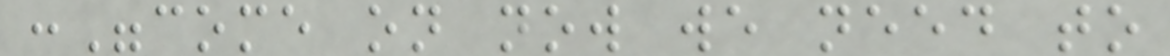:"come on now we need to
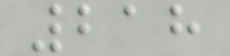218
